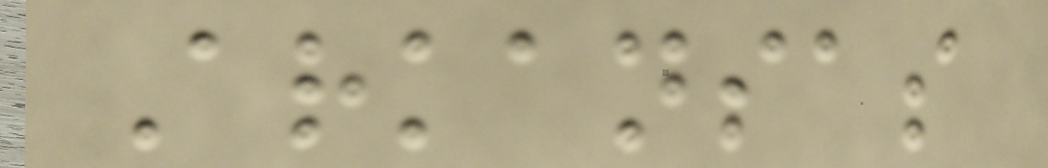Arkansas
